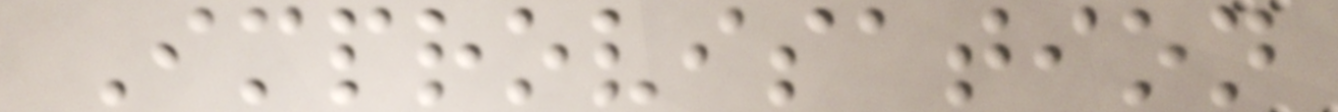Improvisation
